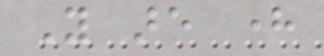You are here
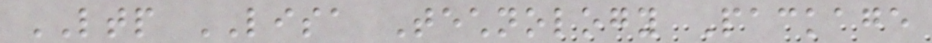LTP LISA Technology Package
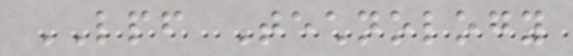LPF Technology
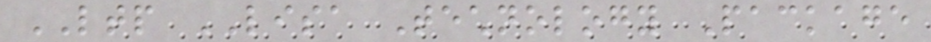LTP LISA Technology Package
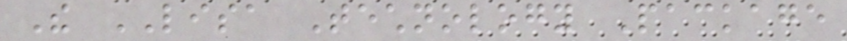The LISA Technology Package
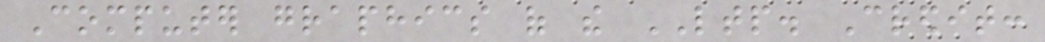Computer graphics of the LTP. Credit:
